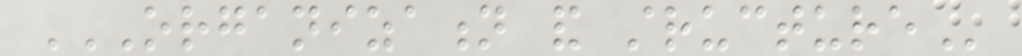ORGANIZATION AND STRUCTURE
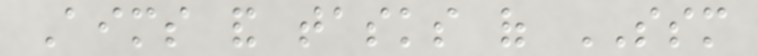Aims and tasks of SSM
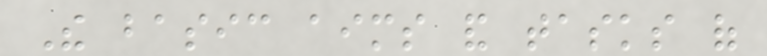The basic aims and tasks of
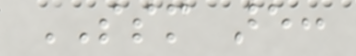SSM are:
